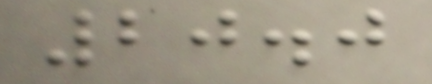20.0
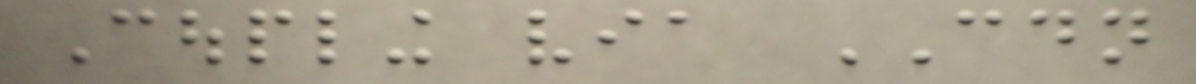Coupling via CDN
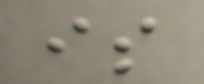is
